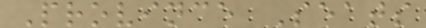Province Seats
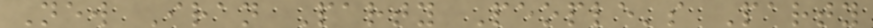New Iran Party People's Party
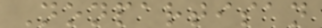Nonpartisan
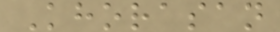Khorasan
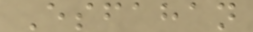Esfahan
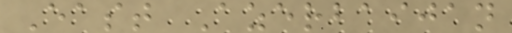East Azerbaijan
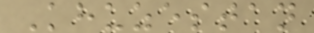Khuzestan
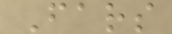Fars
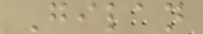Gilan
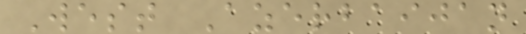West Azerbaijan
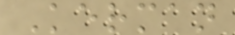Kerman
